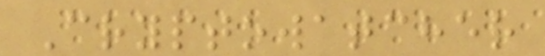Cryptowatcher
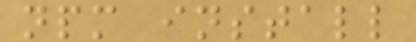npm install
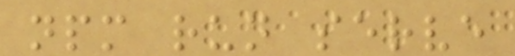npm run serve
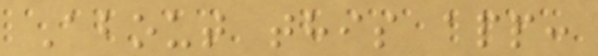About this app:
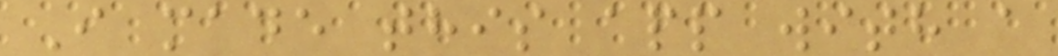I made this app with a
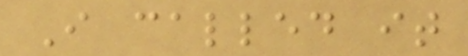I called it
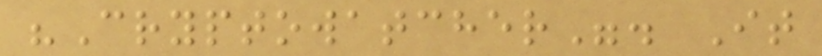"Cryptowatcher". It
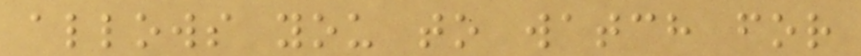allows you to watch for
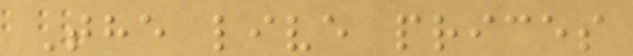The live prices
